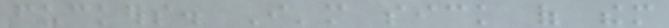fuckers. I'm sick of them
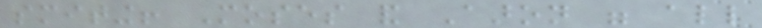smiting! Moses and Aaron were all
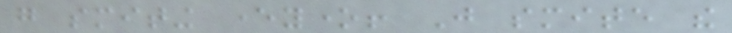go smiting everyone! Just smite the
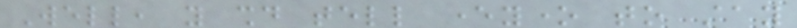Well, you should tell everyone to stay
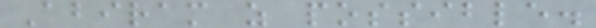Abiram as possible.
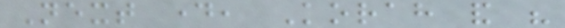Next day, Korah and his
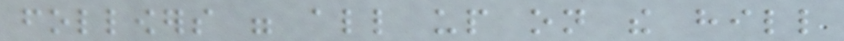followers were all up on the hill
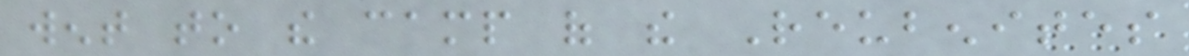went to the camp of the Reubenites
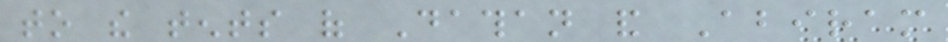to the tents of Dathan and Abiram
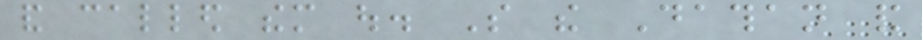and called them out. So the Dathan and
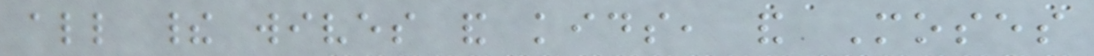all their wives and kids, and Moses
